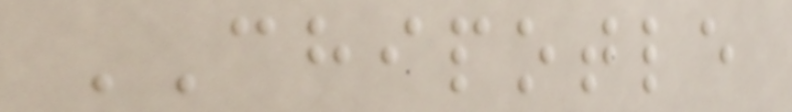CHIPOTLE
